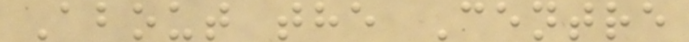About the Centre
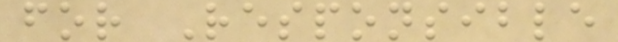for Responsible
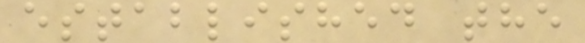established the
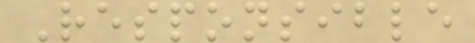Responsible
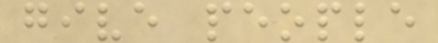give people
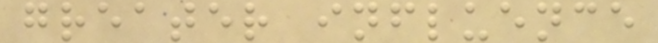greater influence
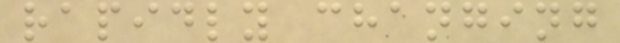rapidly changing
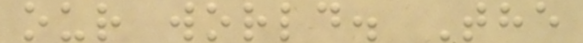our world. The
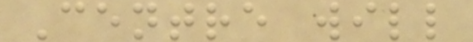Centre will
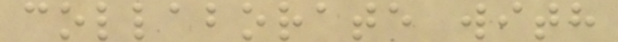collaborate with
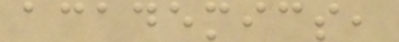academics,
